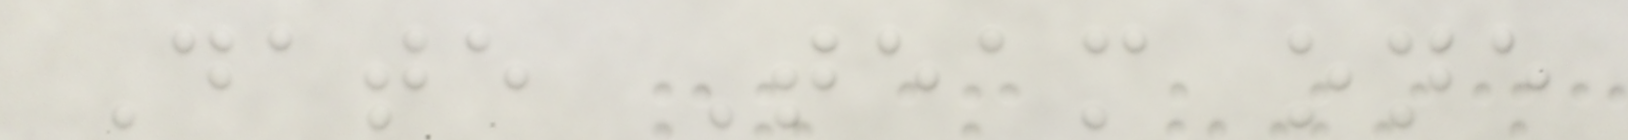Date Team one
